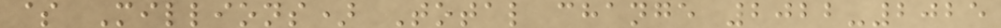$ Millions) Total change 2022-2025
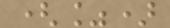(%)
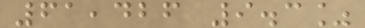61,426 9.3%
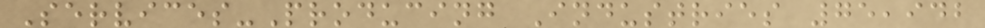Services-Producing Industries 75,942
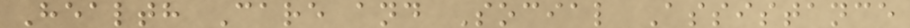Health Care and Social Assistance
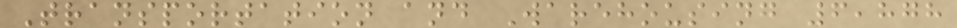Transportation and Warehousing 6,878
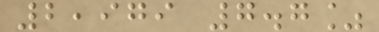2,979 7.7%
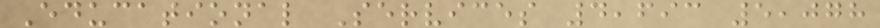Educational Services 4,693 5,078
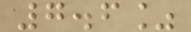7.6%
